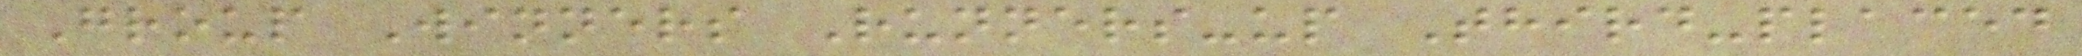Group Winners Runners-up Third-placed
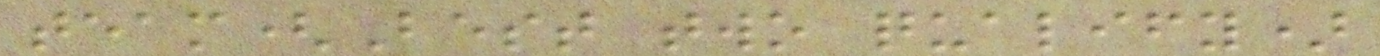team(Best two qualify)
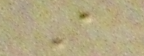A
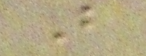B
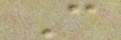C
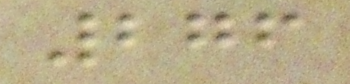276
